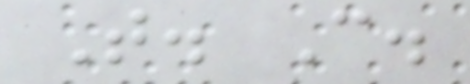T. C.
